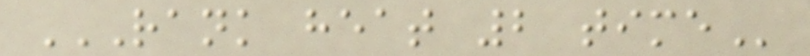RANK HEAT 2 TIME
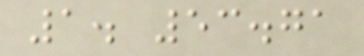1. 53.71
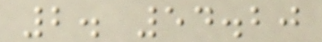2. 54.20
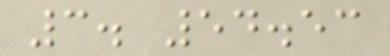3. 54.53
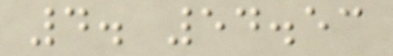4. 54.53
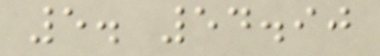5. 54.90
